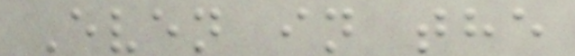Even in the
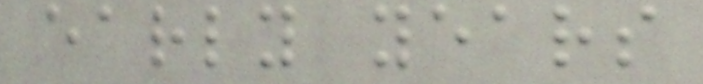early years
